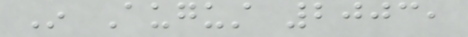In August 2003,
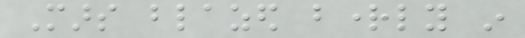Mars blazed brightly in
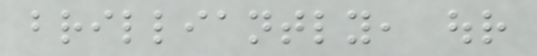brilliantly, our
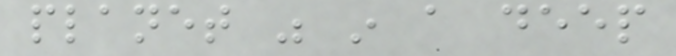planet was in a deep
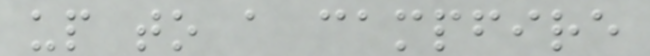up to a campfire
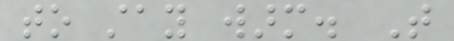to stay warm. That
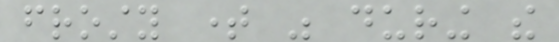frosty time was during the
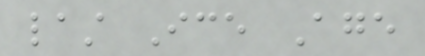last Ice Age
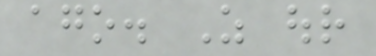ago. As our
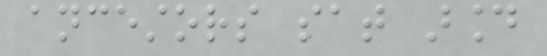ancestors sat around
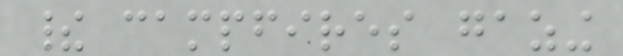their campfires gazing
